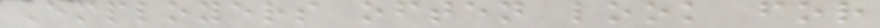Employers often look for
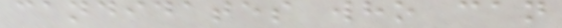candidates who can
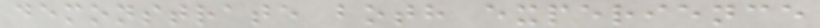demonstrate both experience
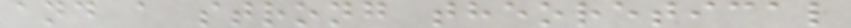and a strong theoretical
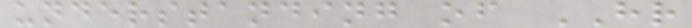understanding of HR
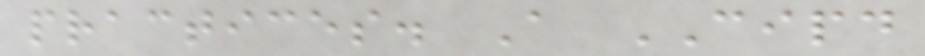practices. A CIPD
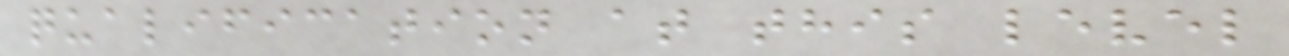qualification at this level
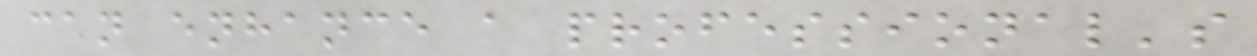can enhance a professional's
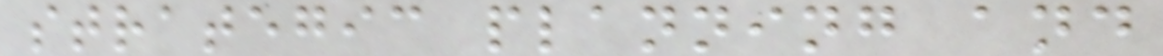strategic planning and
